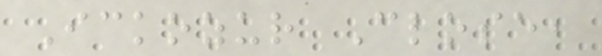Ickozur Close,
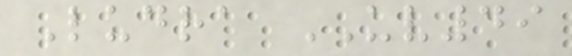Ludra UV49
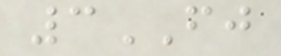3FJ
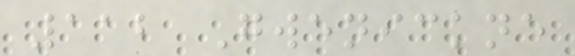112 Gwenickne
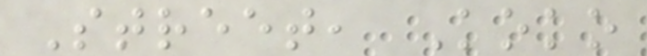Street, Koko
